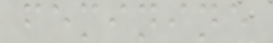feminine
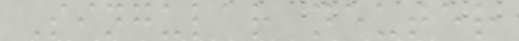Singular neuter
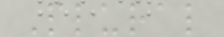Plural
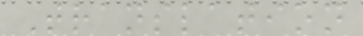Translation
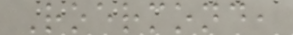Roermond,
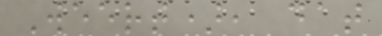Weert), dat
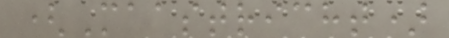(Maastricht)
